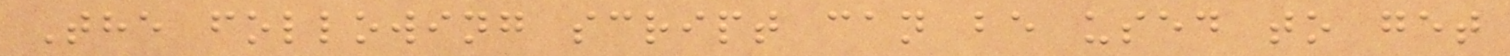The following script can be used to get
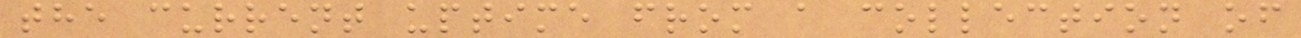the current uptime from a collection of
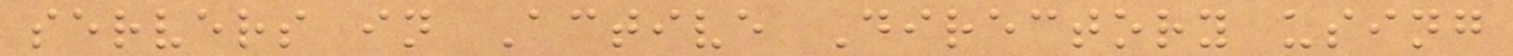servers in Active Directory using
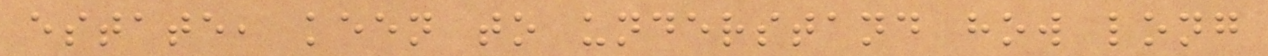estate, keen to understand how long
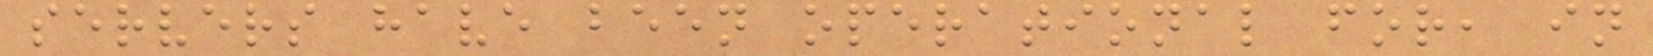servers have been operational for, in
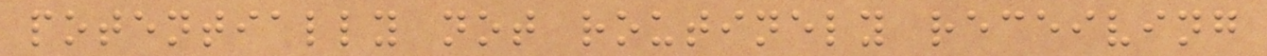potentially not routinely receiving
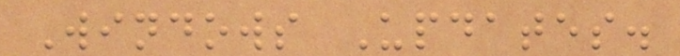Windows Updates.
